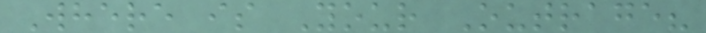Where is Your Outrage?
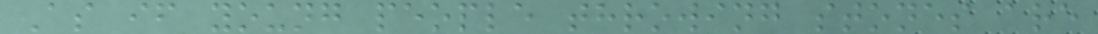As if young people throwing stones are
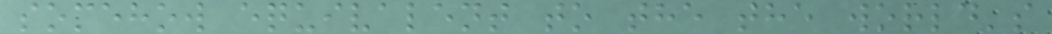somehow equivalent to the the world's
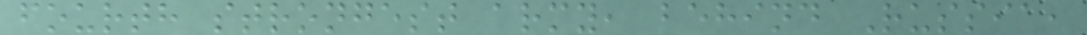fourth strongest army, behind Russia,
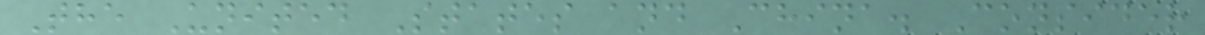The United States and China. Consider
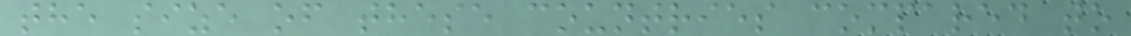the size of these countries compared to
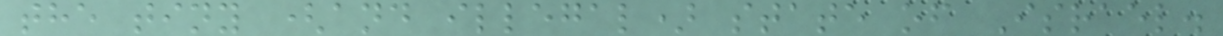the tiny (and illegal) state of Israel.
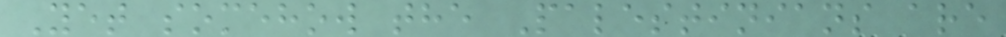Yet somehow the Palestinians are
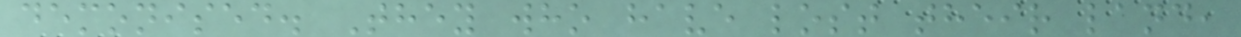demonised. They who have lost their land,
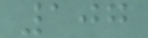107
